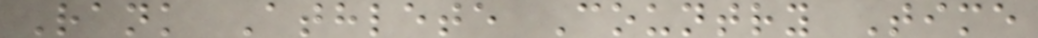Rank Athlete Country Time
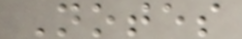Notes
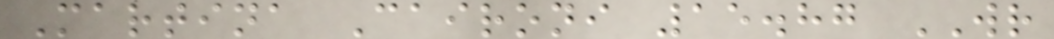Martina Caironi 15.87 WR
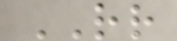RR
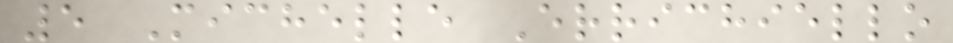5 Michelle Errichiello
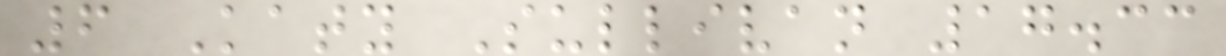6 Katy Sullivan 17.33
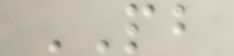PB
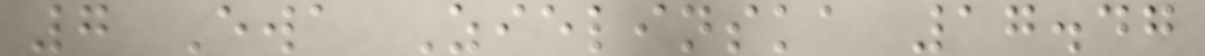7 Ewa Zielinska 17.47
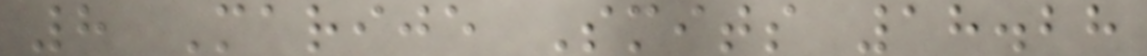8 Marije Smits 18.28
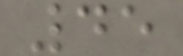45
